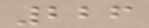226
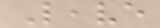Leave
